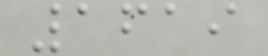1619
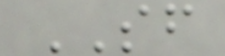SF
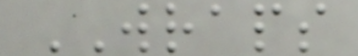WRAPS
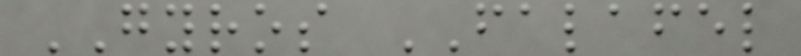GYROS FALAFEL
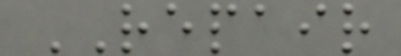REPAIR
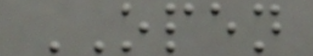OPEN
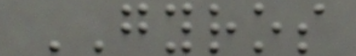GYROS
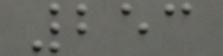253
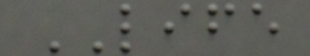LIFE
